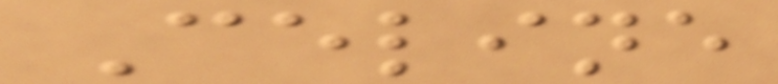Celine
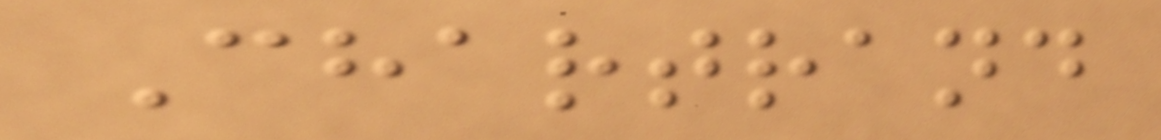Chartrand
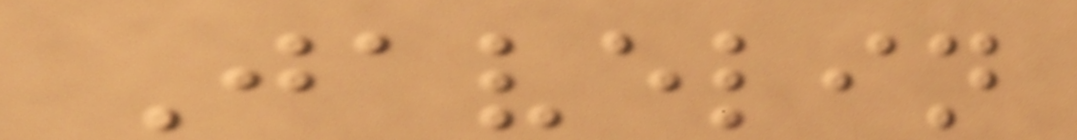Javelin
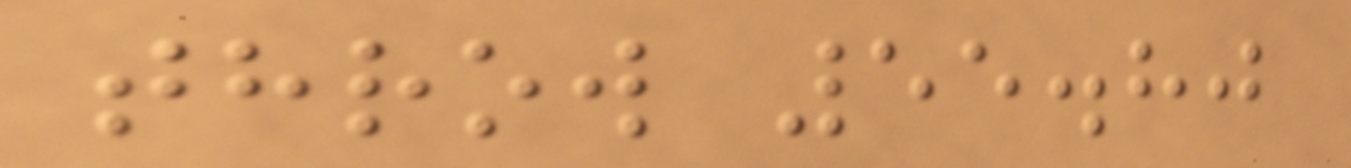throw 55.80
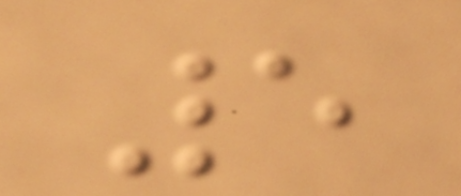5
